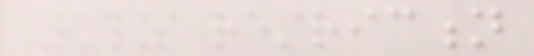Ruthless restriction
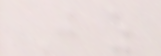Just as
